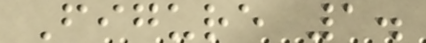Figure 1.
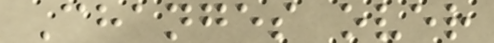Changes over
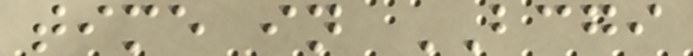time in BCGI
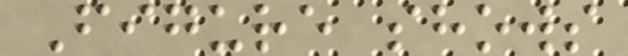Figure shows
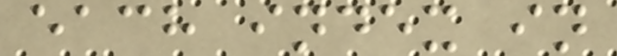each index in
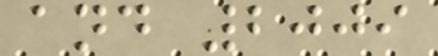and 2009
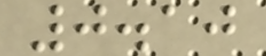0.10
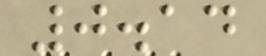0.14
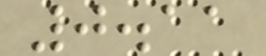0.11
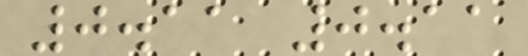0.11 0.11
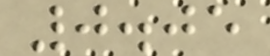0.05
